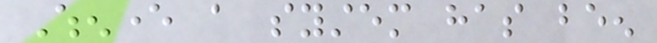Whenever a system has been
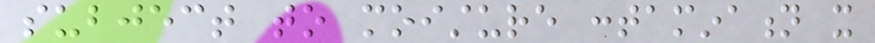subject to moisture contamination it
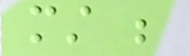must be
